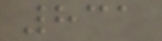831
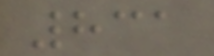831
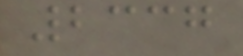2337
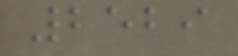2529
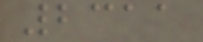2311
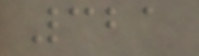321
